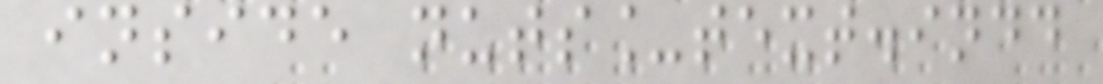inside nuts_text.indd
